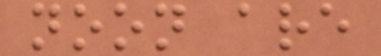noon are
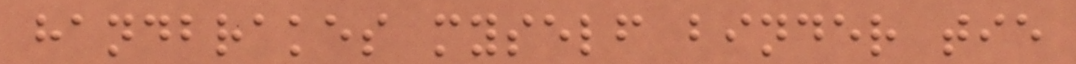handbrakes myself binder tie
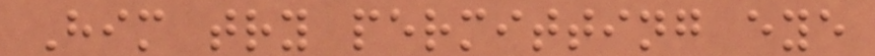Him try permitting eye
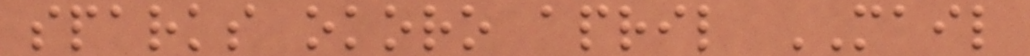sparks okoro april MAIL
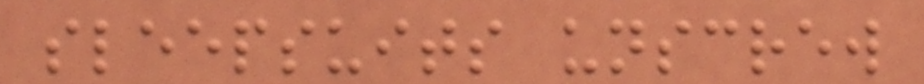sleepsuits unscrew
